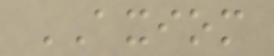AXIOM
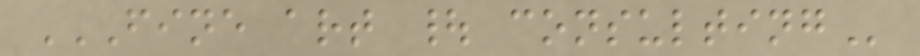FINE ART | CONSULTING
